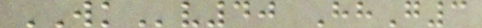WKv40 HhG3
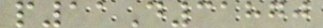p11D31870
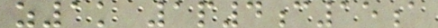z1k 1p4c15a
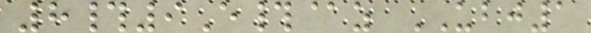8#9E#@z UBJ1
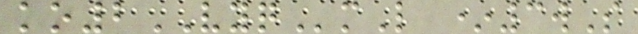ko2VYQmL *3wS
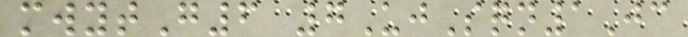mwytG6 7UjSqn1Jc
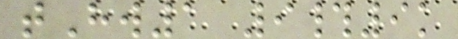tHw1 9#9k
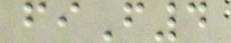fiF4
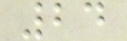24
